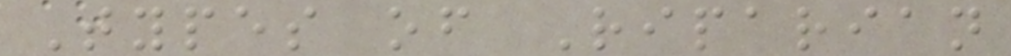Types of Riparian
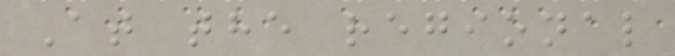At the regional
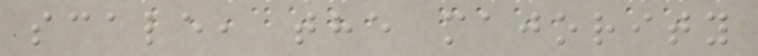scale, the majority
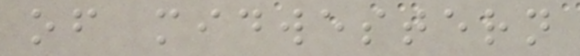of midwestern
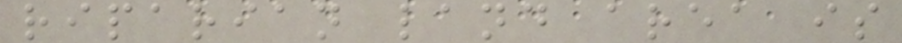riparian land area is
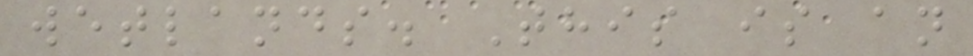wetlands. This is an
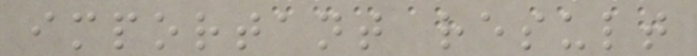important result
